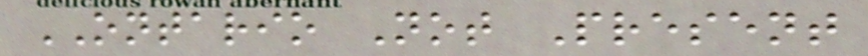ONTARIO Not Present
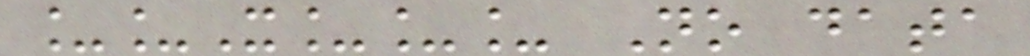__X___ No data
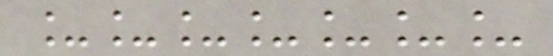_______
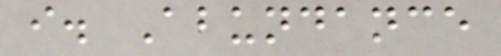i. Abundance
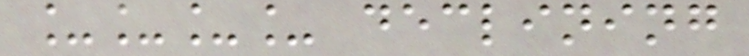____ declining
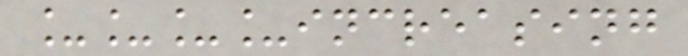____increasing
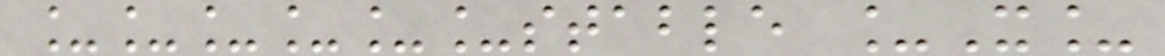______stable _X_
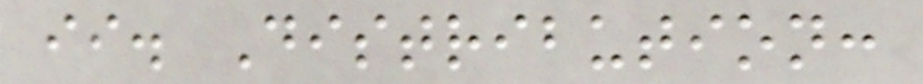ii. Distribution:
